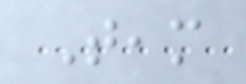Team
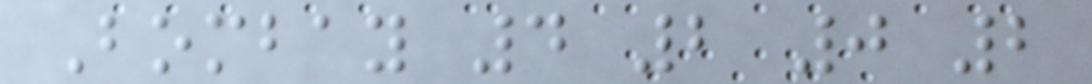Bombay 4 2 0 2
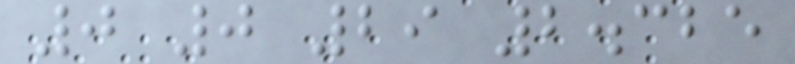0 0 29 2.325
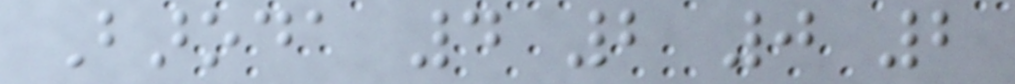Baroda 4 2 0 2
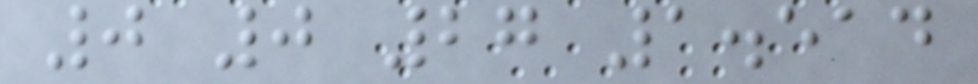0 0 27 1.514
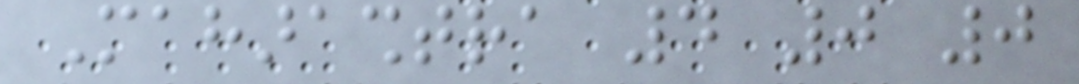Maharashtra 4 0 0
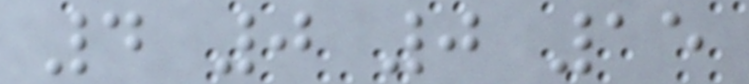4 0 0 15
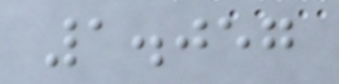1.057
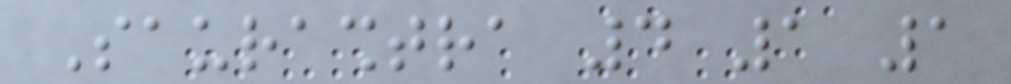Saurashtra 4 1 1
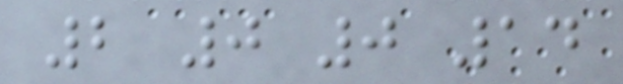2 0 0 14
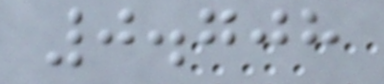0.708
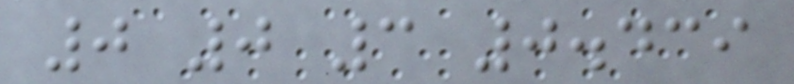0 0 3 0.439
